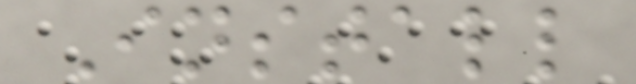Install
